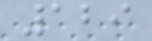129
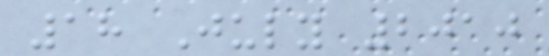18 July 2010
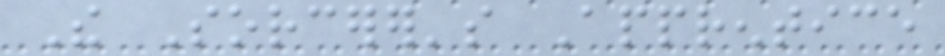The Sorcerer's Apprentice
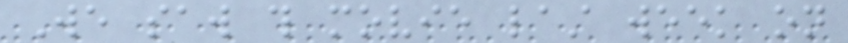We saw this movie last week on
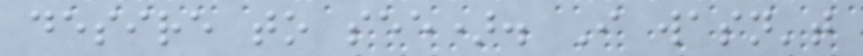desire to see). I wasn't
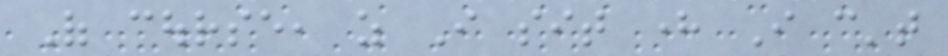Of course, as I sit here I can't
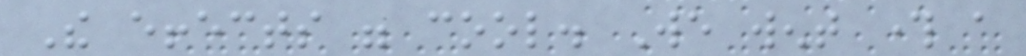The effects were cool. We went through a
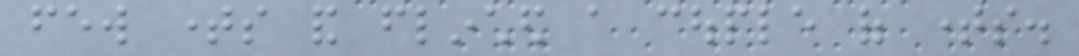few times and flinched a couple of times.
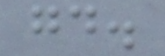good.
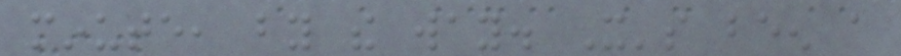minute, by the way. It's been a
